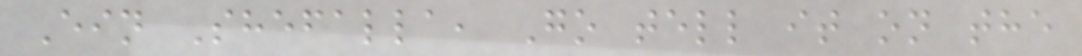Ein Shefalla, Go tell it on the
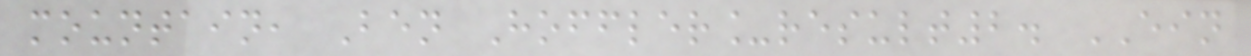mountain, Ben Hoffler_result2. EIN
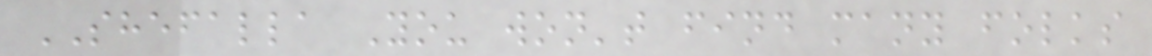SHEFALLA You won't find many folks
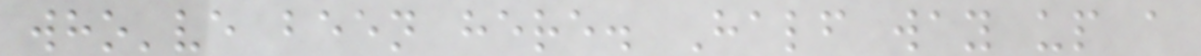who've been here. Half way up a
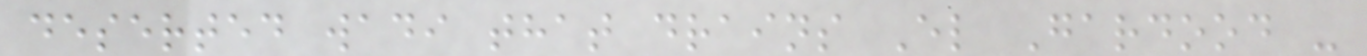deserted wadi that drains El Gardood -
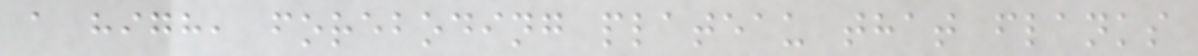a high, foreboding plateau that flanks
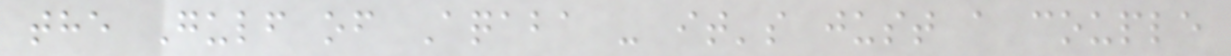the Gulf of Aqaba - it's just a couple
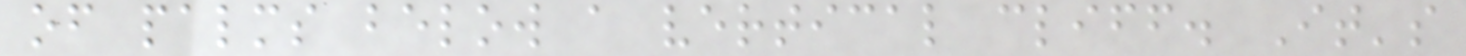of palms below a vertical cliff. It's
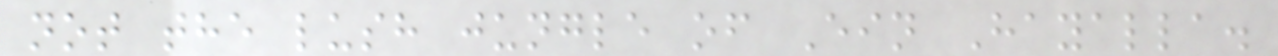not the lush jungle of Ein Hayalla.
